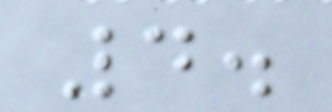4.
